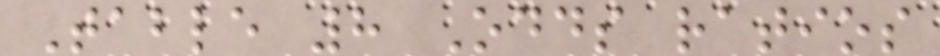Table 8 Odds ratios
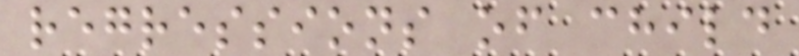regressions of child
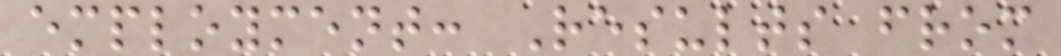employment: Results from
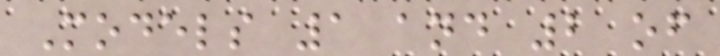Models 1 and 2 of
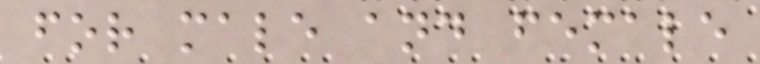for male and female
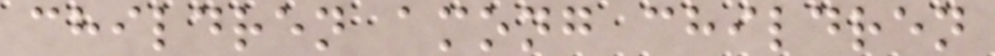children among children
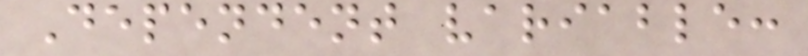Dependent variable:
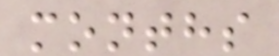months
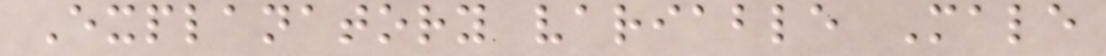Explanatory variable Male
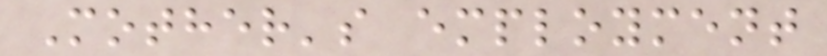Mother's employment
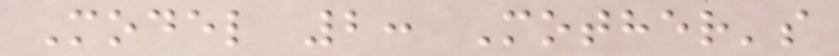Model 2: Mother's
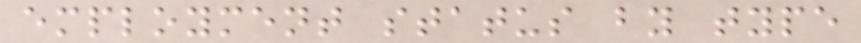employment status by type
